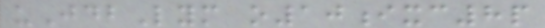uJdbLym o10ixc8p
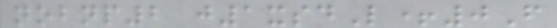nobnp2 j1xsdL+0F
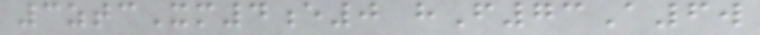3ztcXm4e0 hF73A6w
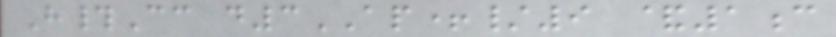H#Cc d3AP+/9 &1c
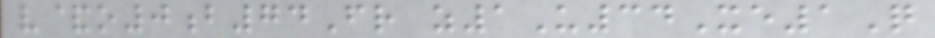v&o0b74Fr z1U34Xe1Q
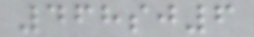468sj6
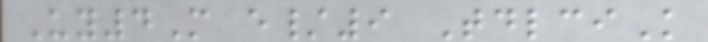Uy4M e/9 TdlciK
